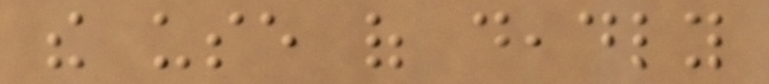the use of deadly
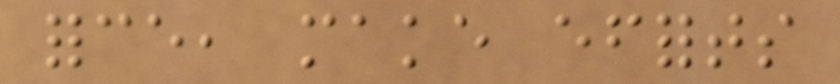force, make efforts
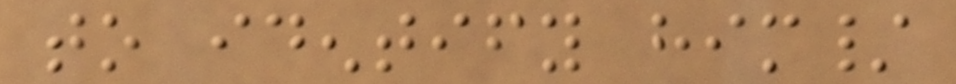to identify him/
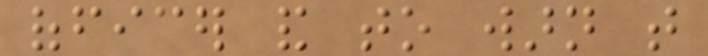officer and to warn that
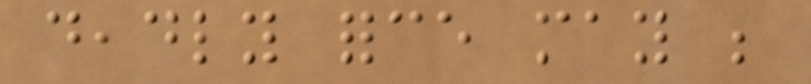deadly force may be
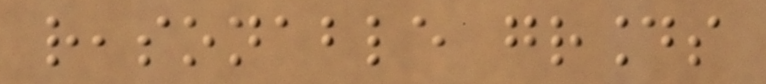reasonable grounds
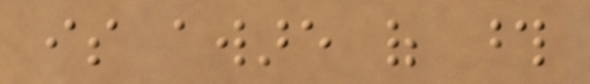is aware of those
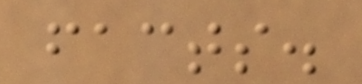facts.
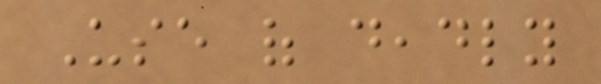Use of deadly
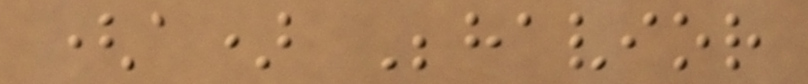(a) Behavior
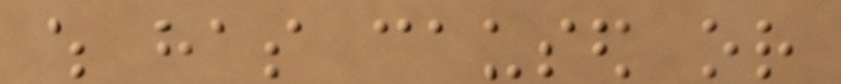which has caused or
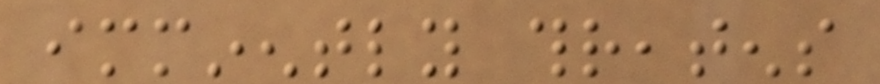imminently threatens
